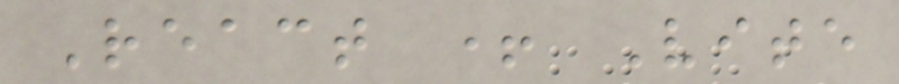React + Vite
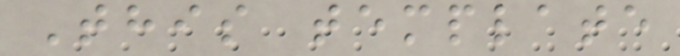This template
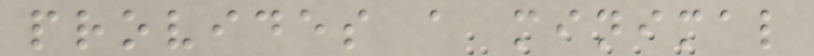provides a minimal
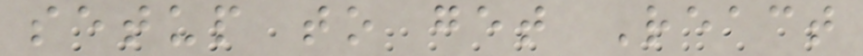setup to get React
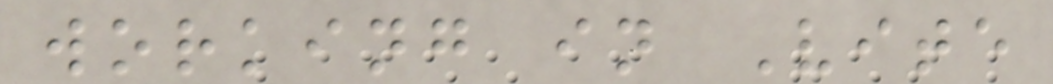working in Vite
